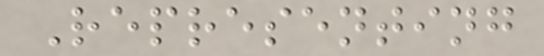Representing
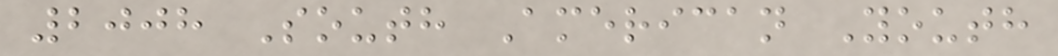2008 South American Youth
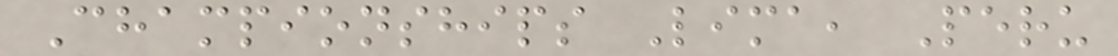Championships Lima, Peru
